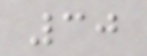30
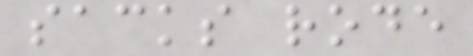sacks rode
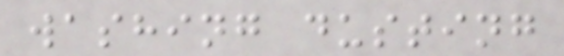washing dusting
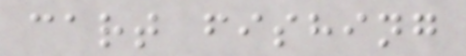cart fishing
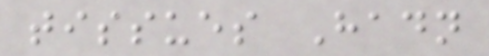tissues Hadn
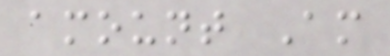amount Am
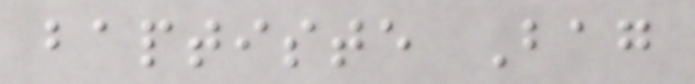baptiste Bag
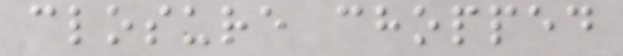closure chopped
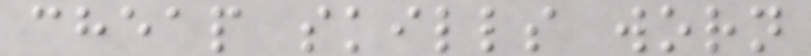cheap skills worn
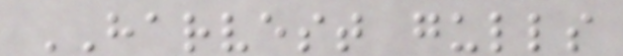HARVEST gulls
